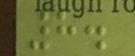8.
